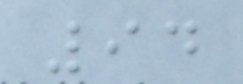94
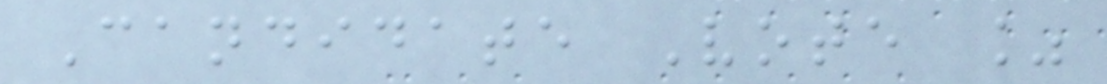Candidate Vote %
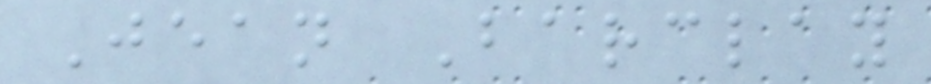Jean Barclay
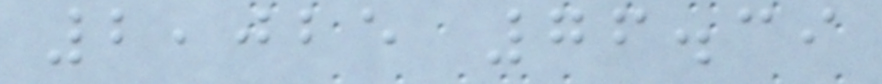2,025 76.39
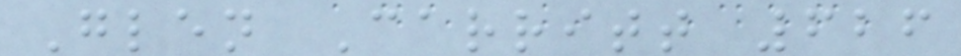Glen Carritt 626
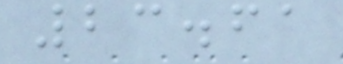23.61
